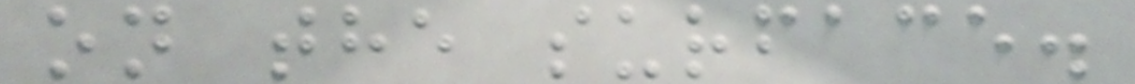on the surface.
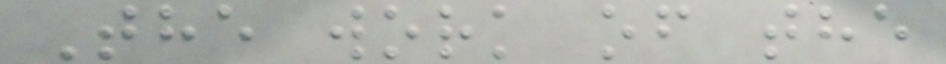The work of the
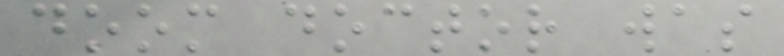doom doctor was
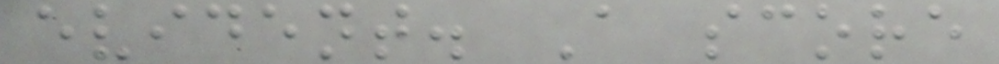evident. A score
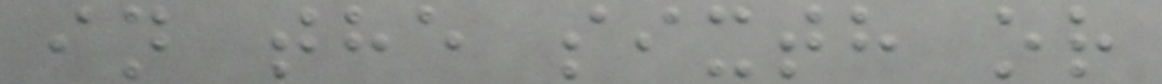in the sixth or
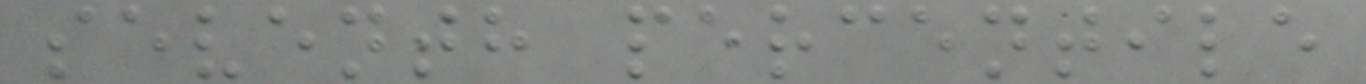seventh percentile
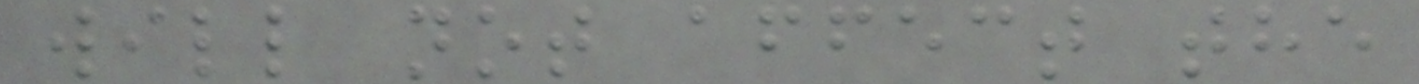will not affect the
